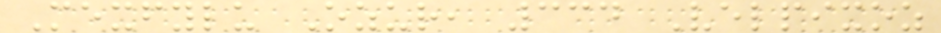Mexfylu Ozur, 334 Velpixoz
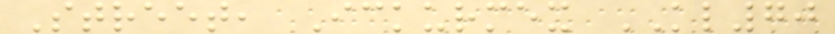Street, Ickurmex KL70
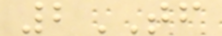2TF
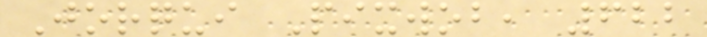Jorqui Pixwob, 622
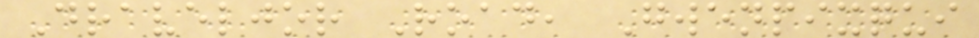Draveljor Road, Gwenpixqui
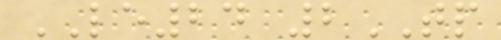LE24 2TP
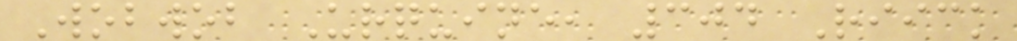Wobwob Urquine, 304 Riick
